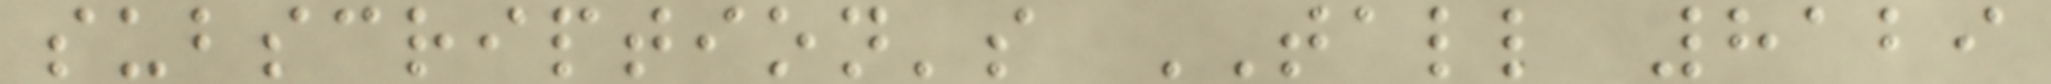subscription's TALL 8129
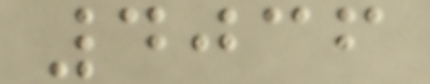4036
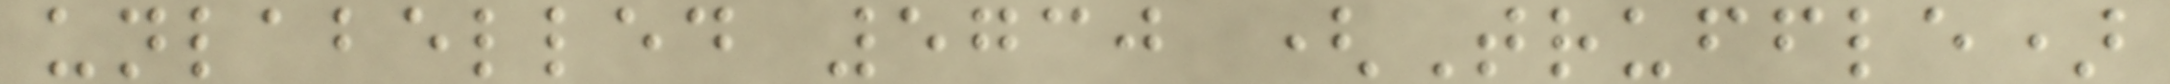unlabelled 5730 (Truffle)
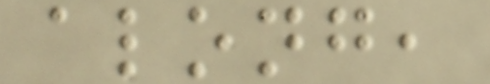along,
